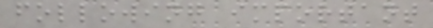following important
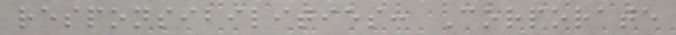responsibilities: Corporate
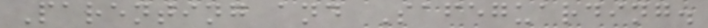Parenting and Safeguarding.
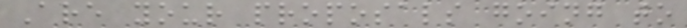Are your proposals going to
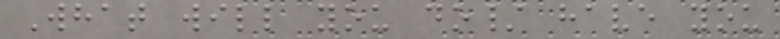What will you do/ have you
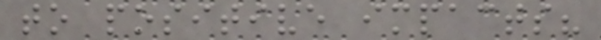to positive impacts?
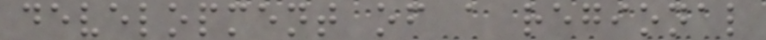development of a regional
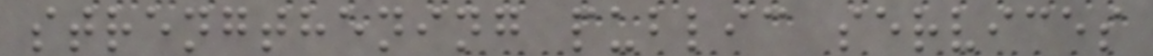strengthening public services
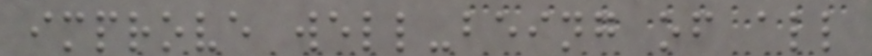improve well-being of all
